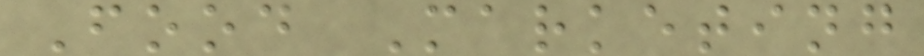Food Marketing
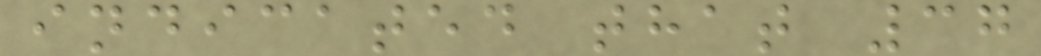indicated that 37
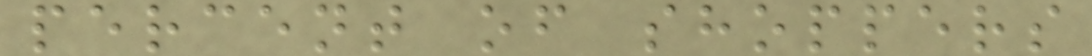percent of shoppers
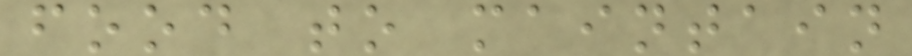food to maintain
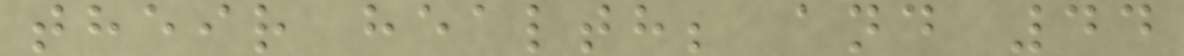their health; and 44
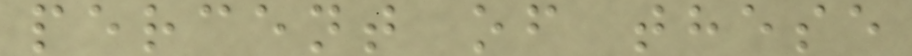percent of these
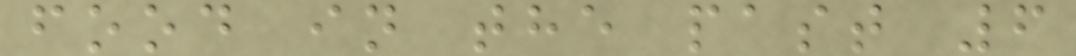food in the past 6
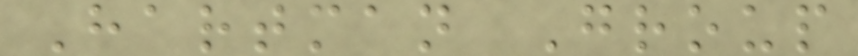Hartman Group
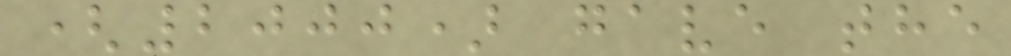(2000) gave the
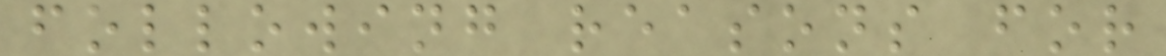following reasons for
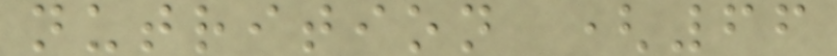nutrition (66
